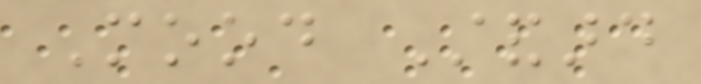Mood Standard
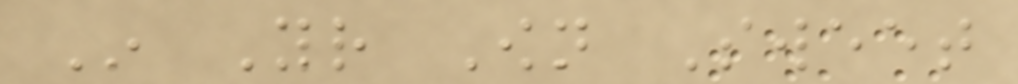In Your Own Sweet
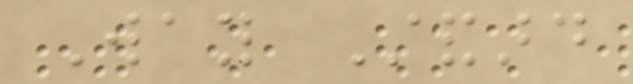Way Standard
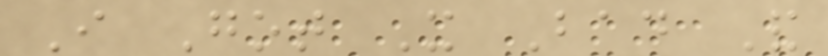I Got It Bad And
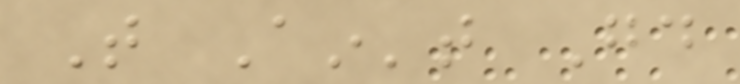That Ain't Good
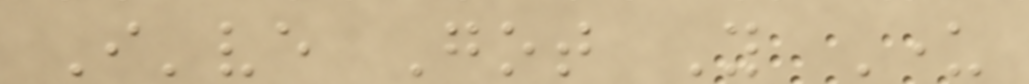I've Got You Under
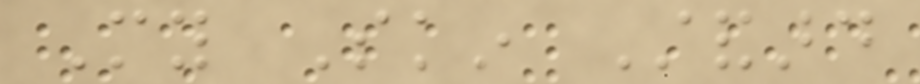My Skin Standard
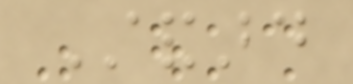Standard
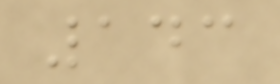143
